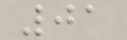01
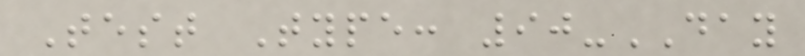Test Type: 90-DAY
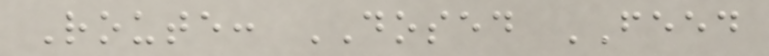Route: DOSED FEED
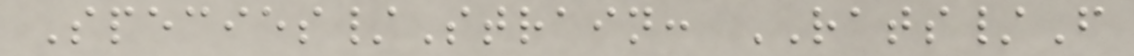Species/Strain: RATS/F
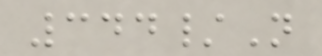344/N
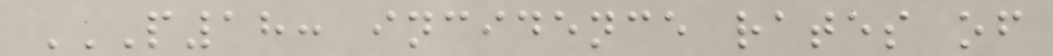P18: INCIDENCE RATES OF
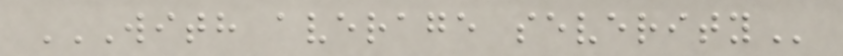WITH AVERAGE SEVERITY
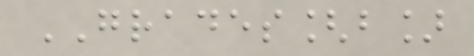GRADES[b]
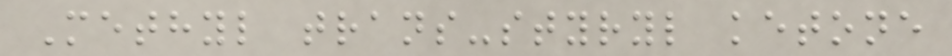Methyl trans-styryl ketone
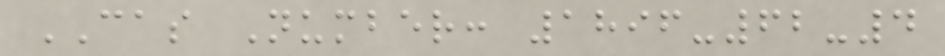CAS Number: 1896-62-4
